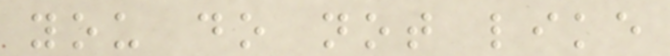you do not like
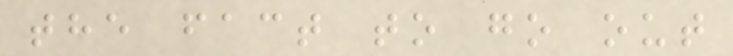the fact to go out
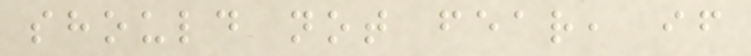should not fear, if
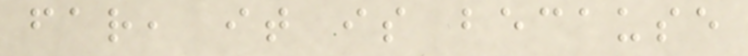far, it is because
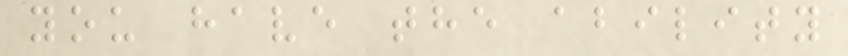you have the ability
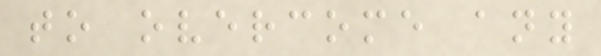to overcome any
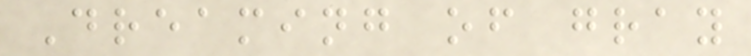Dreaming of gray
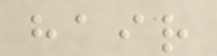hair
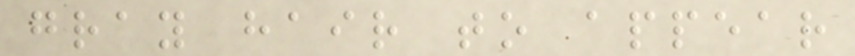gray hair to appear
